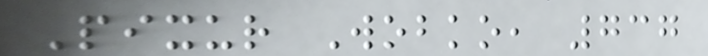Pixur Wobko, 737
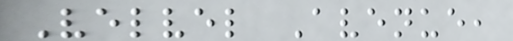Velvel Avenue,
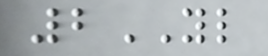2YL
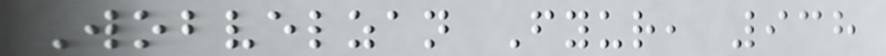Wobvelzan Fyur, 938
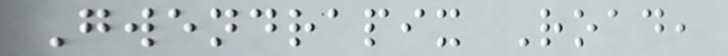Gwendrapix Road,
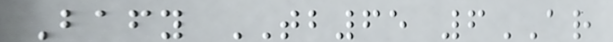Bafy TB65 6AR
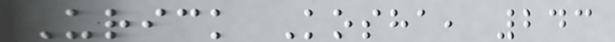Urick Kosha, 243
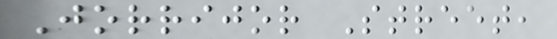Jorrijor Street,
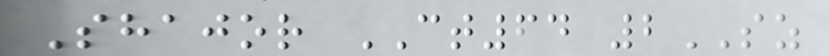Shajor CT64 2SZ
